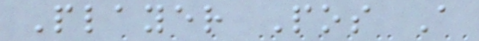Player Pos A
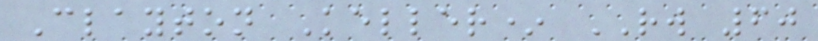Clayton Keller* RW 60
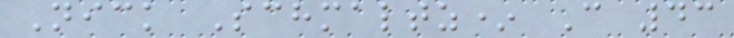Nick Schmaltz* C 43
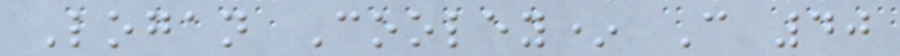Logan Cooley* C 40
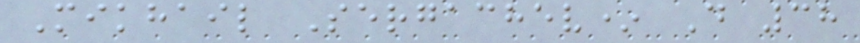Mikhail Sergachev* D 38
